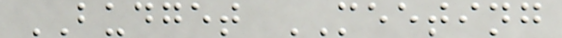BUDGET MEETING
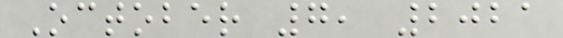October 7, 2021
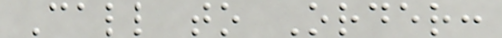Call to Order:
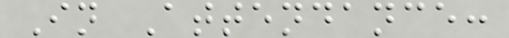In Attendance:
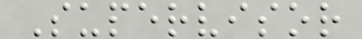Supervisor
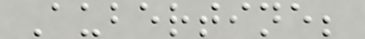Aubertine;
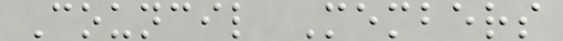Council Members
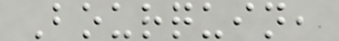Bourquin,
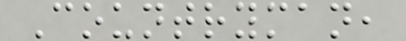Countryman,
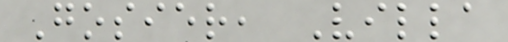Gosier, Villa
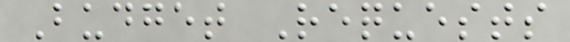Budget Requests
